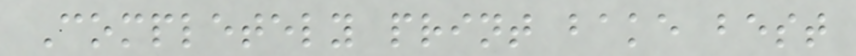Completely print bake best
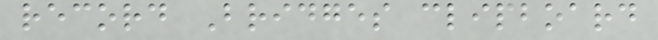record Bridges clipboard
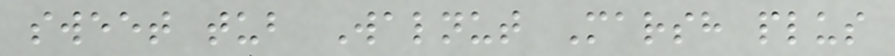sweet tub Walnut Marsh plus
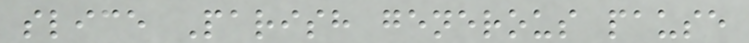slice Parish generous pause
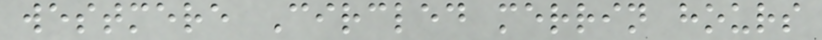westmere Circled merrin hours
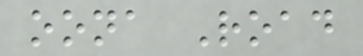oona Road
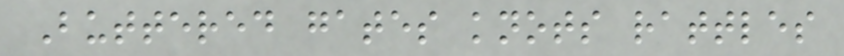Buttered gates knots rattles
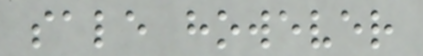sale however
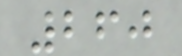260
